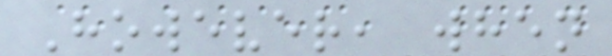However, when
